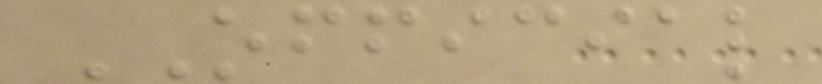OFFICIAL
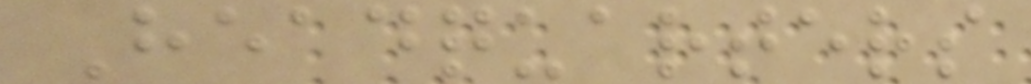Headquarters
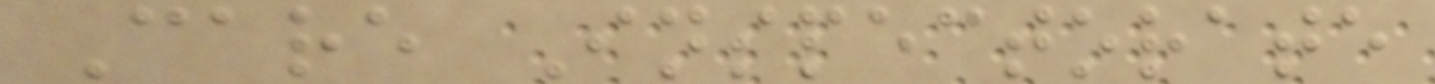Care Inspectorate
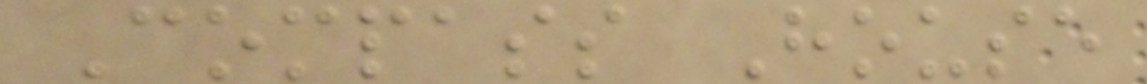Compass House
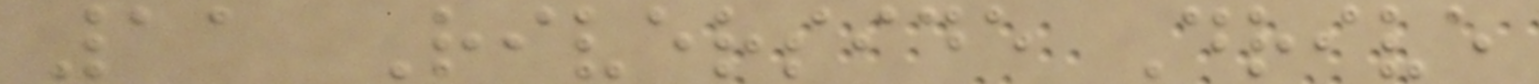11 Riverside Drive
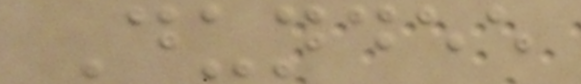Dundee
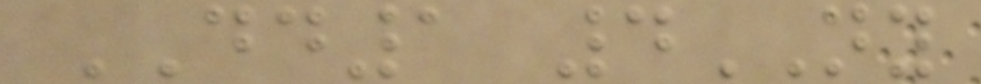DD1 4NY
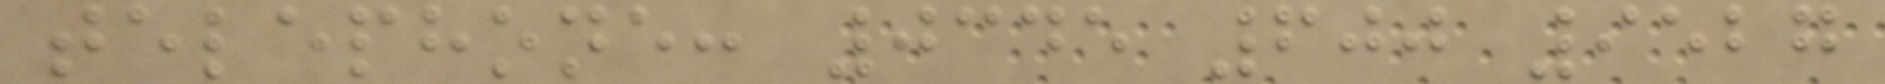telephone: 0345 600 9527
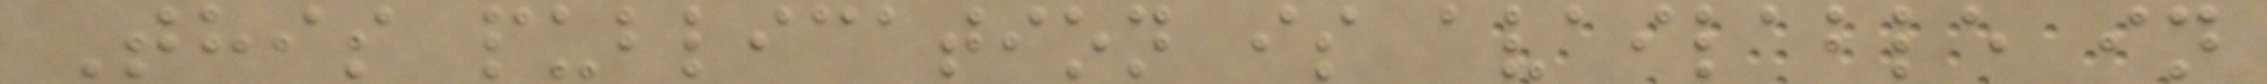This publication is available in
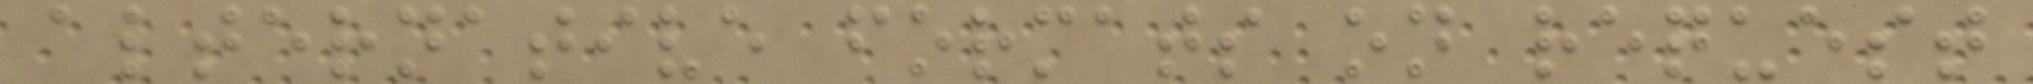alternative formats on request
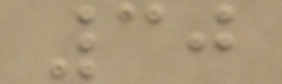30
